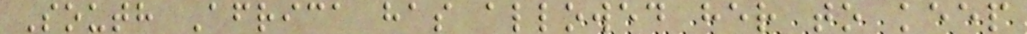South Africa has allowed her to keep
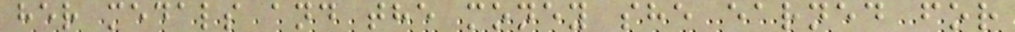her medals and the money she earned for
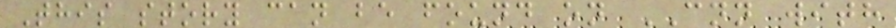This story can be found on CNN with
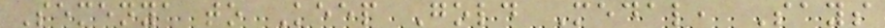Semenya to Keep Gold Medal, Says
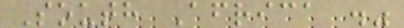South Africa ."
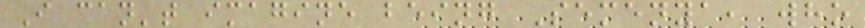I can't imagine being Semenya, who
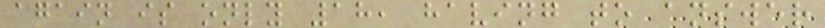again is only 18, having to answer
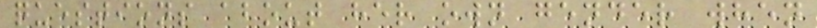questions about her own gender when
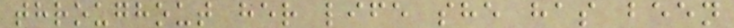throughout her life she has been
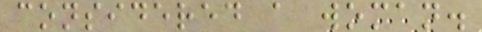considered a woman.
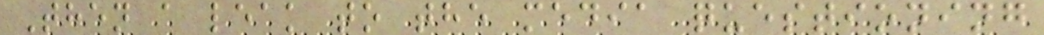Then a leak to the media questioning
